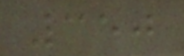350
